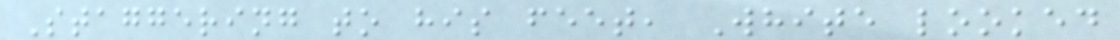Staggering to his feet, White looked
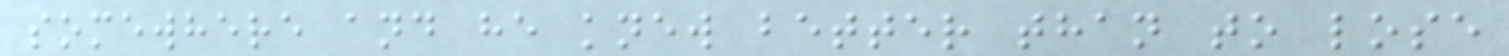somewhere and he knew better than to lose
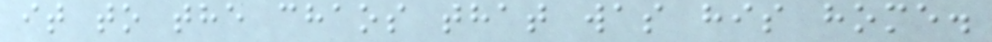it to the chaos that was his home.
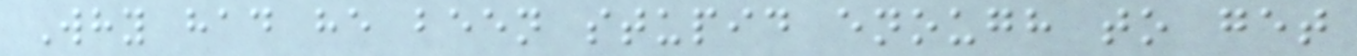Why had he been stupid enough to get
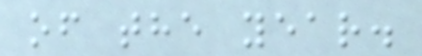of the year.
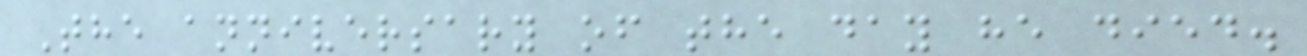The anniversary of the day he died.
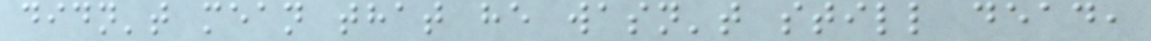didn't mean that he wasn't still dead,
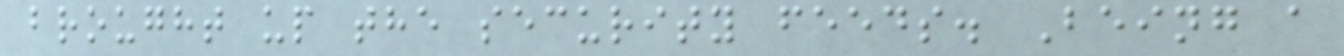brought up the security feeds. Being a
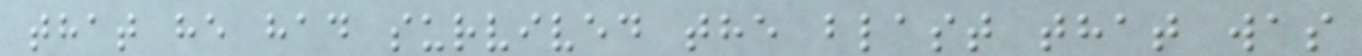that he had survived the blast that was
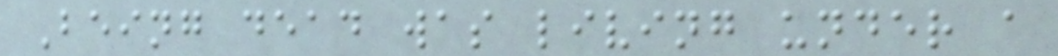Being dead was living under a
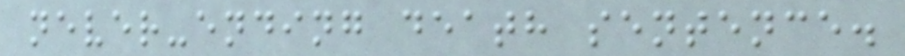never-ending death sentence.
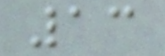13
